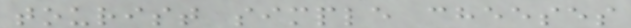tourist simple cheeses
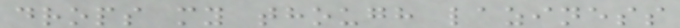drops my though laziness
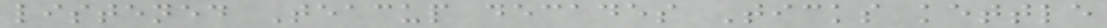listened Teacup decades Ticks kettle
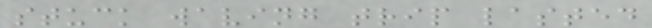stuck waving trip lasted
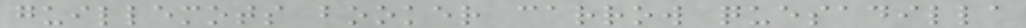guillemots booker carrow quesadilla
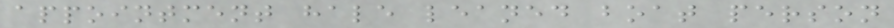appointment hale leaned boat person
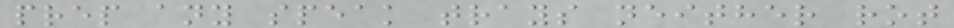prep any speak trays neither rot
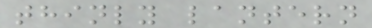thinly lantern
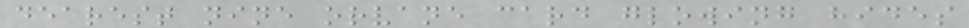dearest nine orvane card glowing hides
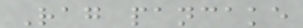Rag pancake
